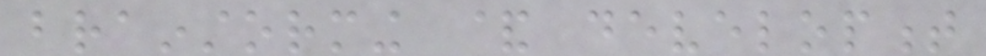brainstorming & development
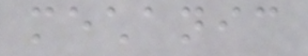mechanic
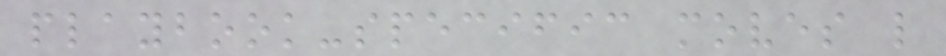playbook-specific moves like
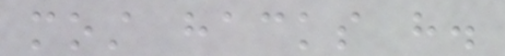most hacks have.
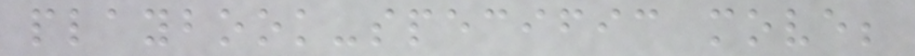playbook-specific move;
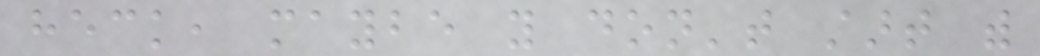heck, maybe you don't start with
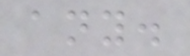any.
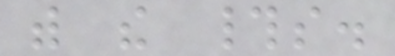with the #s.
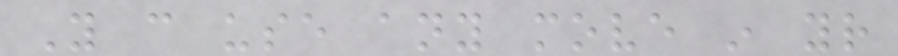You can use any move in your
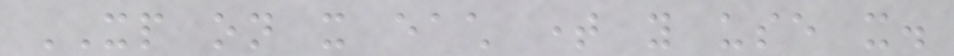XP on it each time you use it.
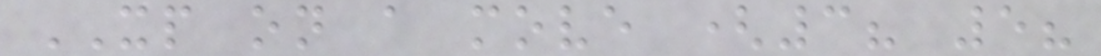XP on a move (3? 5?
